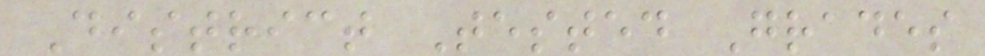District Tested Grades
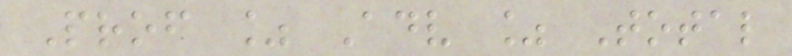Prof % Adv % Total
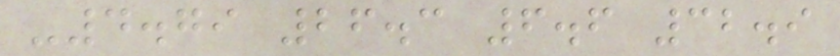-4.79 26.3 6.6 32.9
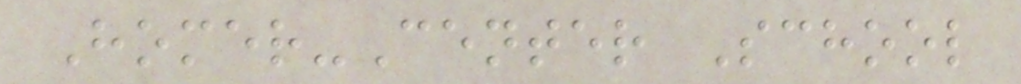Homer-Center School
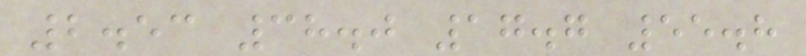2.53 38.0 17.7 55.8
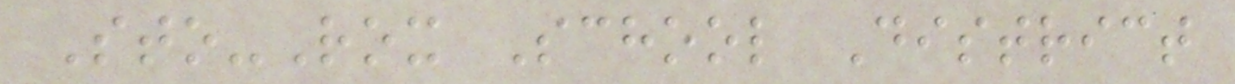Sto-Rox School District
